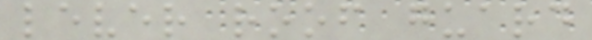lever roof guard
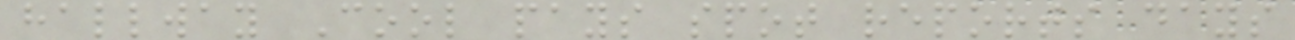hallway Cool pays spot reports days
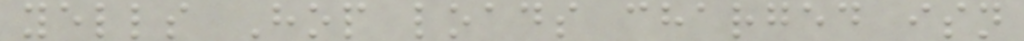yells Hop loads charged isn
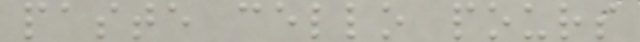paste cello pours
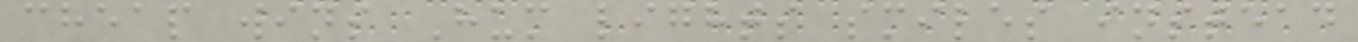cheap wins Hum lights smiles instead
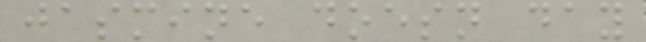jasmine doesn day
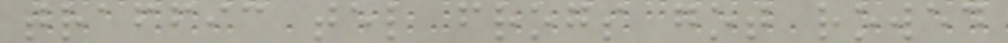traffic tel frogs got rowed
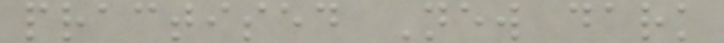practised New dark
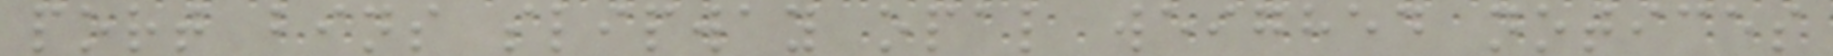port bins slipway opal weighed notices
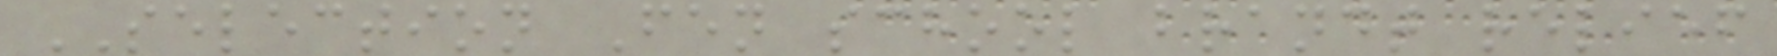SELECTION Fen school brandt relief
